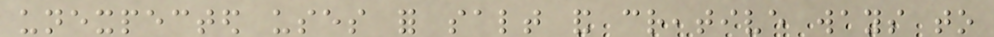unexpected uses for salt and creative ways to
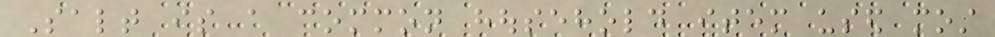Salt is a common household item used most
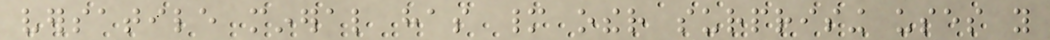versatile mineral has many other surprising uses you
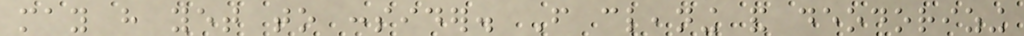may have yet to consider. From cleaning and deodorizing
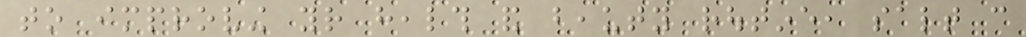to improving your health and beauty routine, salt can
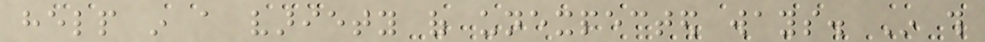help in a variety of unexpected ways. In this
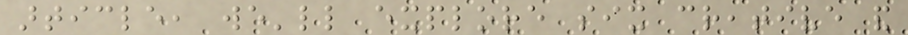article, we'll explore six creative and
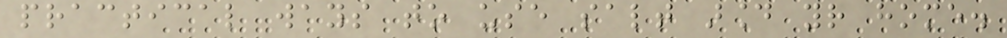practical ways to use salt around your home.
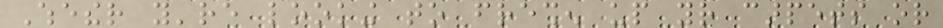Whether you're looking to freshen up your carpets or
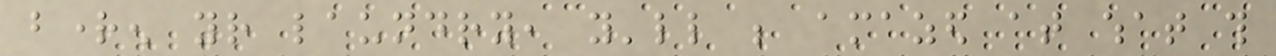brighten your laundry, you'll be amazed at what this
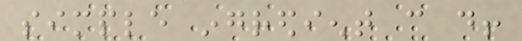simple ingredient can do!
